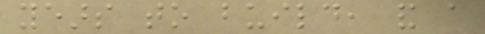years to build, and a
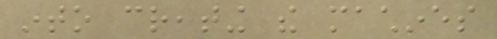into creating the machines
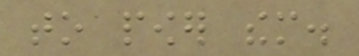to power them.
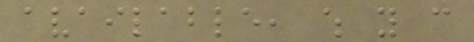available, which you can
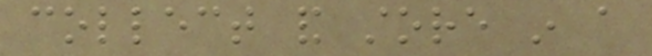collect and store in a
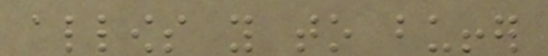allows you to buffer
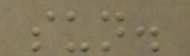sun.
